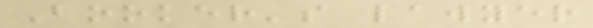Booker's lawyer
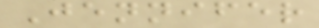Jennifer
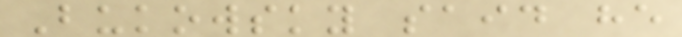Bukowsky said he
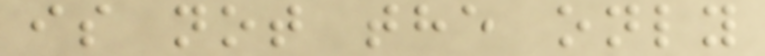is not the only
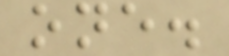one.
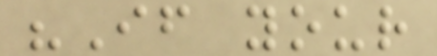"If your
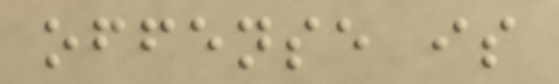offense is
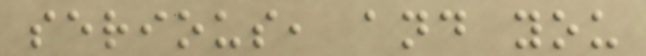serious, and you
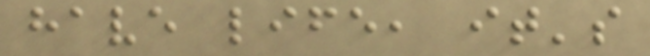have life, it's
